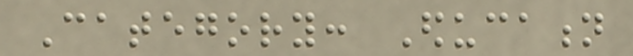Category: Education
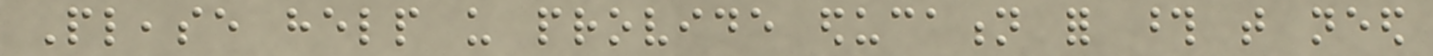Please help us provide education for those that need
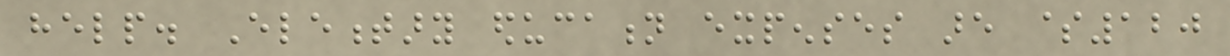help. Elementary education expenses are $120
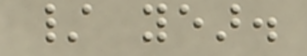/ year.
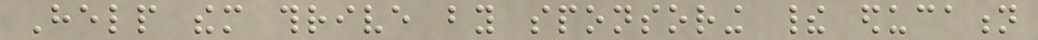Help them thrive by sponsoring their education
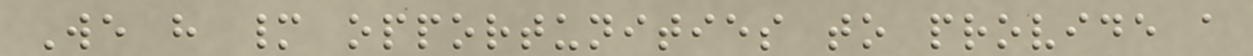We have many opportunities to provide a
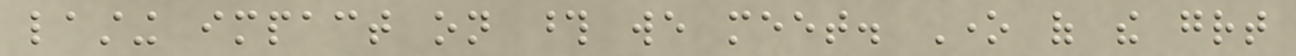lasting impact on those we meet. One of the great
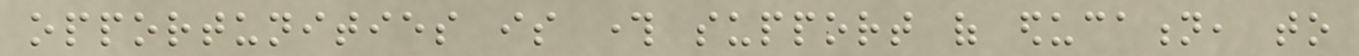opportunities is through support of education, to
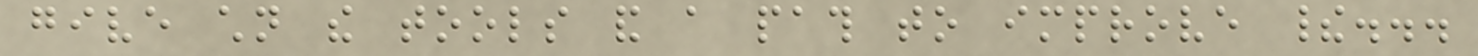give children the tools and a path to improve their...
